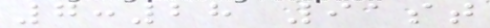7:28 91st
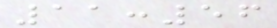11:56
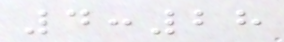4:28
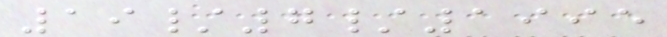19/7/1995
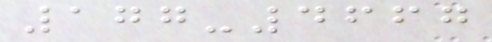177-4667
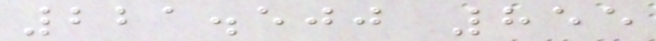221.500 855
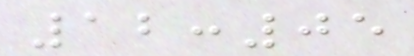12:05
